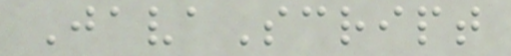JavaScript
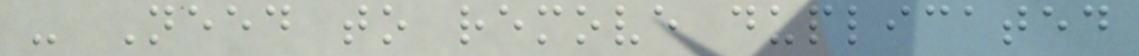- Need to remove duplicated
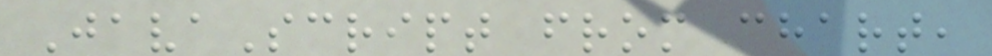JavaScript from chart,
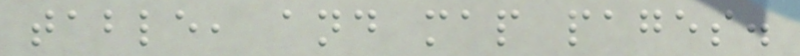table, and map pages.
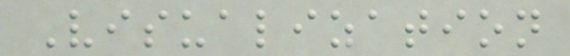Visualization
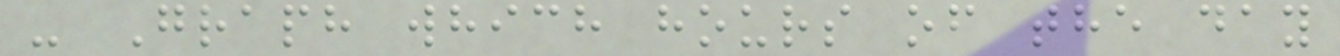- Graph which hours of the day
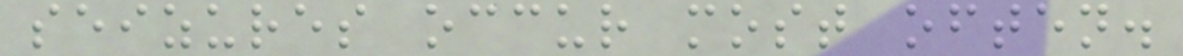seizures occur most often.
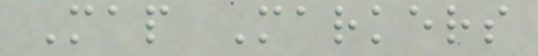Map Markers
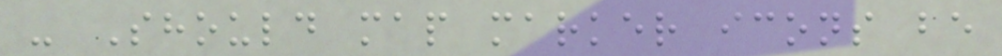- Should map marker icons be
